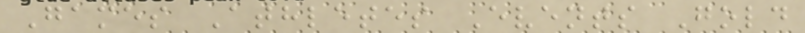Games Athletes Events Gold
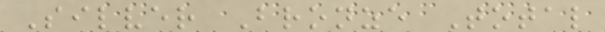Silver Bronze Total
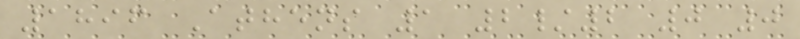1896 Athens 1 2/2 0 0
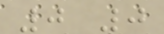0 0
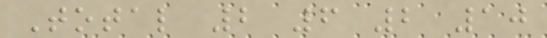Total 2 6 2 10
